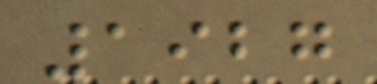1927
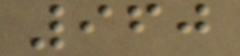960
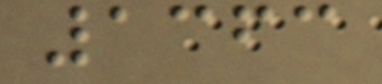1363
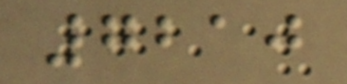7210
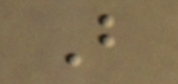B
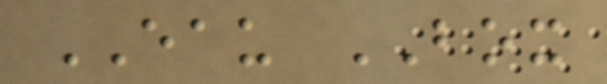EAU BOX
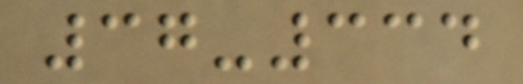37-334
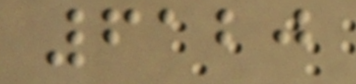6120
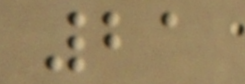21
